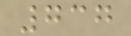737
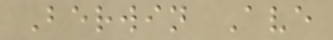Berwin Ave
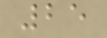25
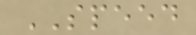SPEED
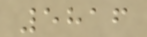5816
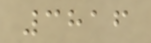3816
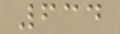634
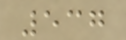537
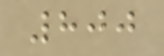800
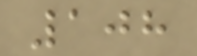108
